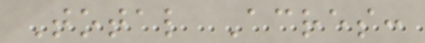Total Acres:
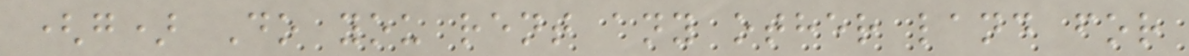(g) Do you rent any other land for
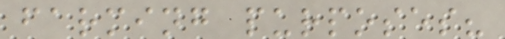farming purposes?
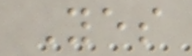Yes
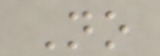No
